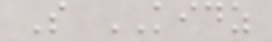S KIDZ
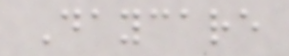Daycare
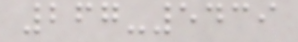267-5439
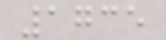1735
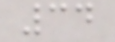34
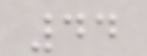44
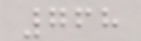768
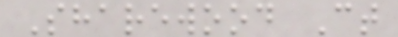Sharewood Ct
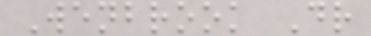Wenbrook Dr
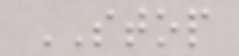STOP
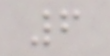6
